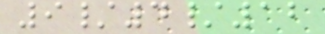9/4/12
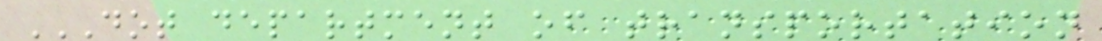DOT DEPARTMENT OF TRANSPORTATION
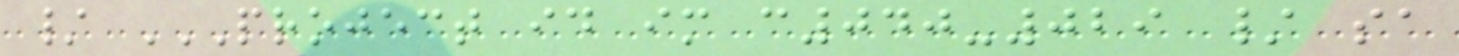/ PROJECT ID IM C040-029 / SA
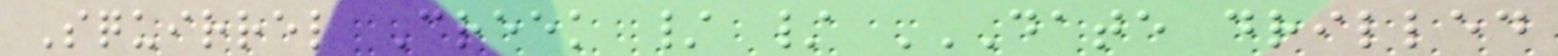Squirrel Creek / / DATE DRILLED
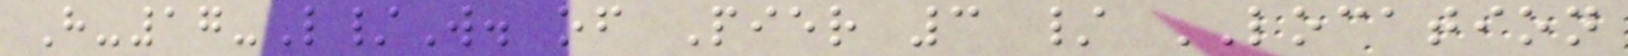H-17-L/W. of Pier 3 / LOCATION
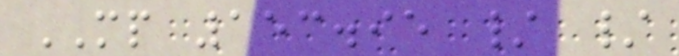MP 153.95 / /
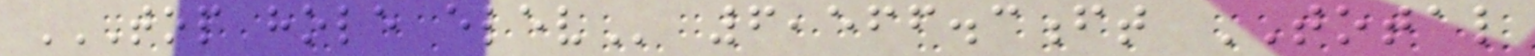TOP HOLE ELEV 6,566.3ft TOTAL
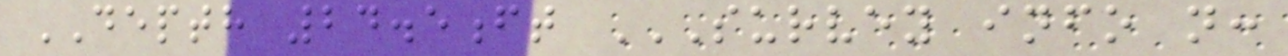DEPTH 24.5ft SURVEY INFO N:
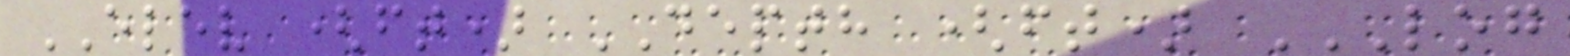ELEV (ft) DEPTH (ft) LOG
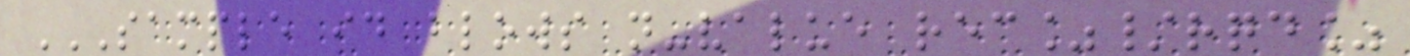SAMPLE ID BLOWS N-VALUE REC%/RQD%
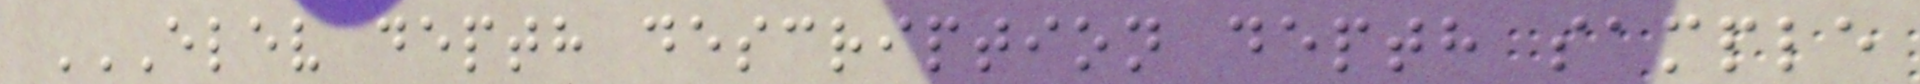ELEV DEPTH DESCRIPTION DEPTH SAMPLE
